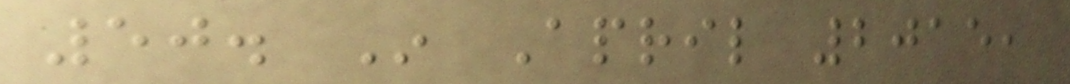50. In April 2015,
